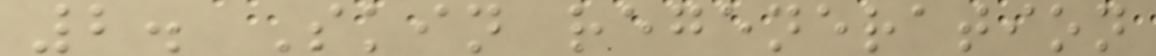2. Skin regeneration
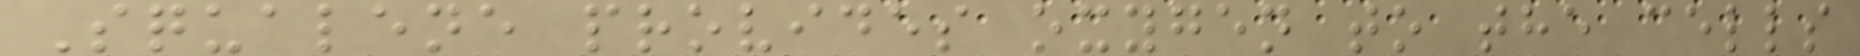Squalene provides oxygen to the cells
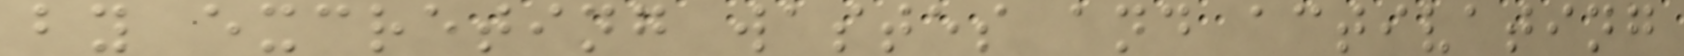by excreting wastes and activating
